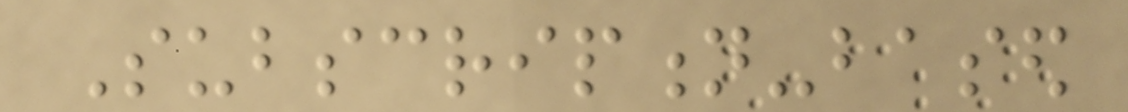Subscription-based
